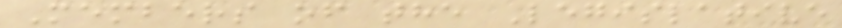Members of the Legislative
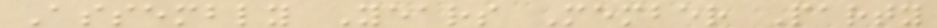Assembly Years Member Party
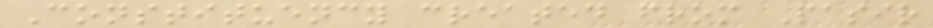Constituency created from Pasir
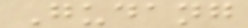Gudang
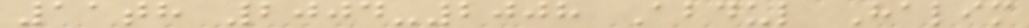11th 2004-2008 Abdul Halim
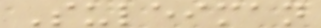Suleiman
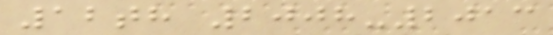12th 2008-2013
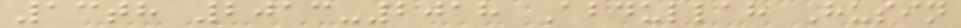13th 2013-2018 Abdullah Husin
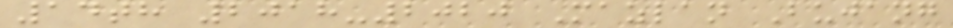14th 2018-2020 Mazlan Bujang
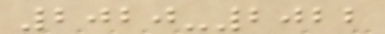2020-2022
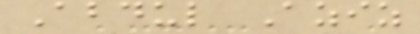Abdul Aziz
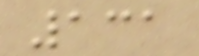131
